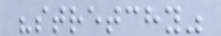"stretchy"
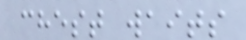chest waits
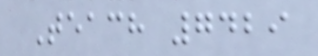Teach 7429
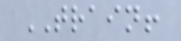TRAIN!
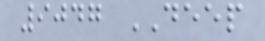9047 DEEP
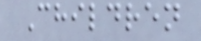Children
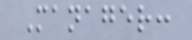Manager:
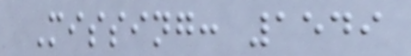Missing: 1549
